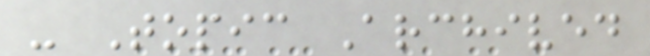- Topic Archived
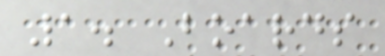1. Boards
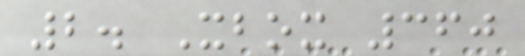2. Xbox 360
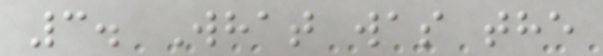3. What was the
